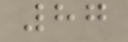87
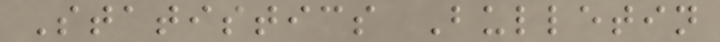Statistics Bulletin
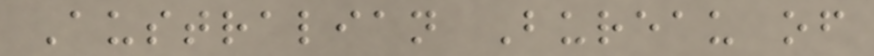Australian Bureau of
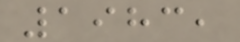1983,
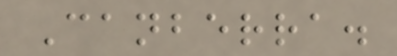Canberra.
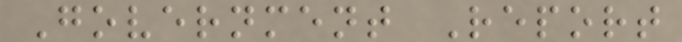Government Report
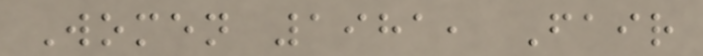Women 1981, Fair
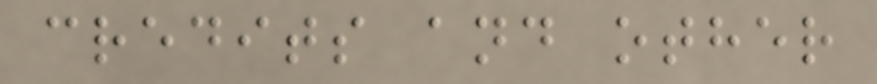credits and other
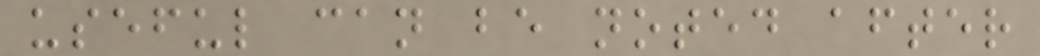useful can be noted after
